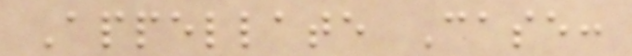Appellate Case:
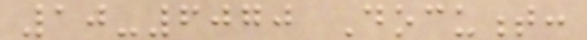10-6070 Document:
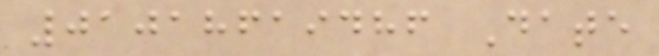01018619486 Date
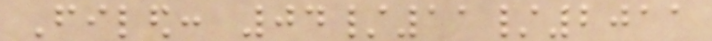Filed: 04/11/2011
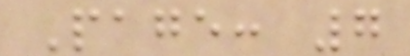Page: 7
